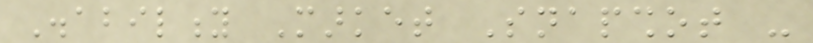Disability Market Snapshot -
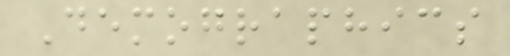Demographics
